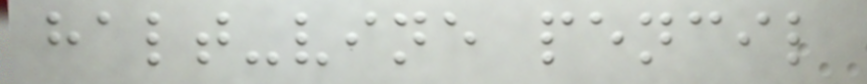halt-vine pencil
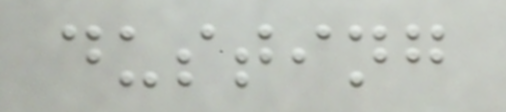dusting
